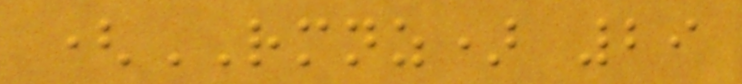(RMNZ) 29
